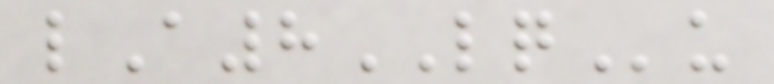lA8LQu
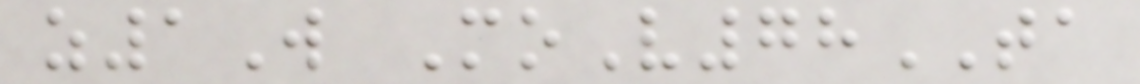z1W MoV78TA
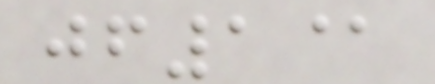jf1@
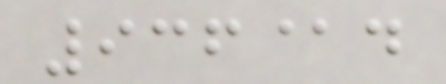936@d
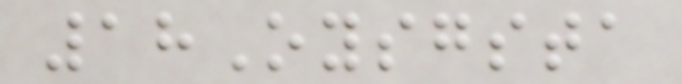18Oysgsta
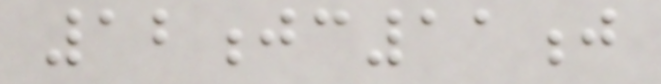12jc11j
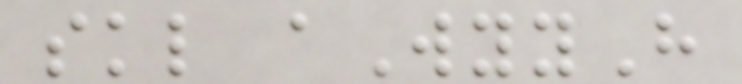skl aWyyH
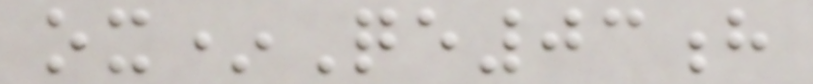ox*Qe03h
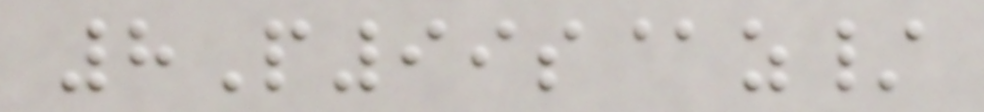8P99s@z/
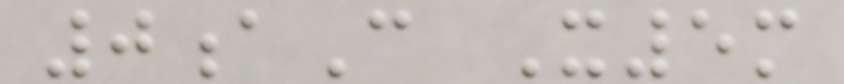0aC X5m
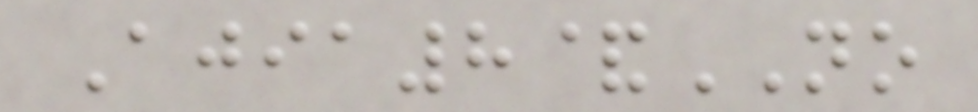Ajia8&NO
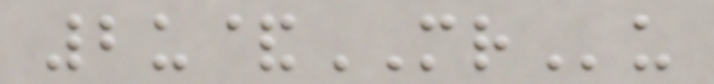2u&MRu
